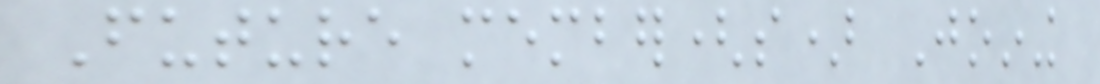Future member(s) Joining
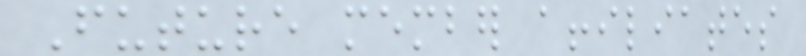Future member affiliates
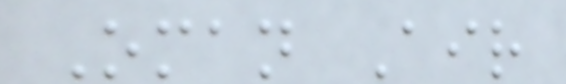Oman Air
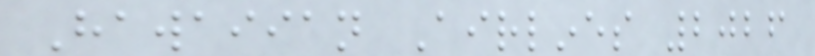Hawaiian Airlines 2026
